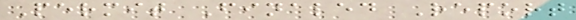Permit Finaled Report
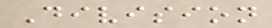Division
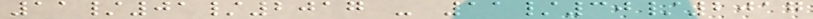11/01/2017 - 11/30/2017
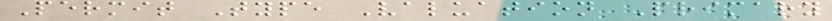Permit Type Valuation Primary
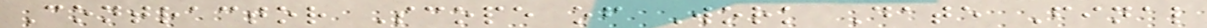Contractor Scope of Work Date Final
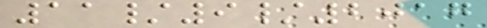11/9/2017
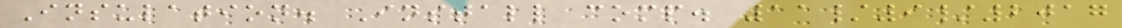Insulation. Install comp. 11/9/2017
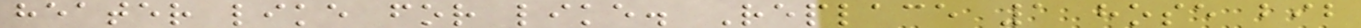heater like for like. Replace 1 hose bib
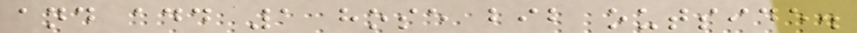and add 1 hose bib outside.
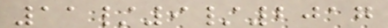11/9/2017
